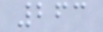263
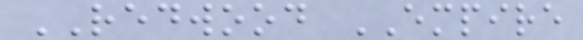REDWOOD EMPIRE
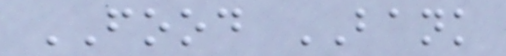FOOD BANK
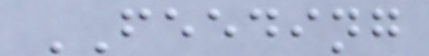FEEDING
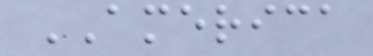AMERICA
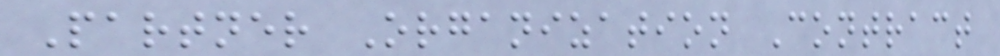Partner Organization Contract
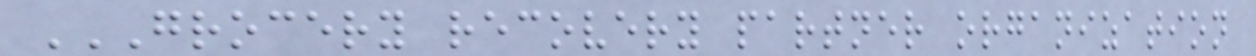GROCERY RECOVERY PARTNER ORGANIZATION
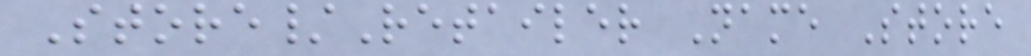Store/Retailer Name Store
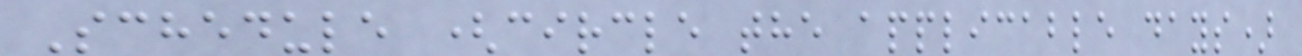Schedule (circle the applicable days)
